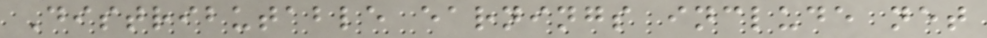Distributable earnings include net
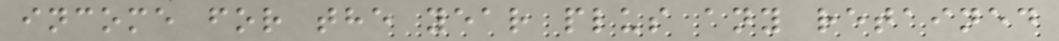income for the year plus any retained
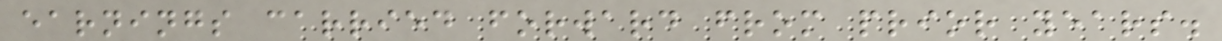earnings carried forward from prior years.
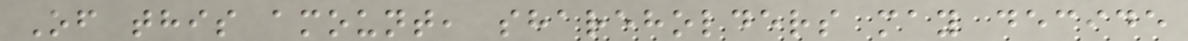Of this amount, shareholders may decide
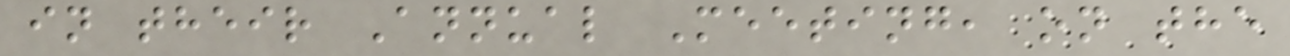in their Annual Meeting, on the
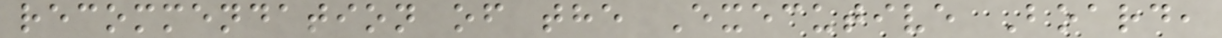recommendation of the Executive Board,
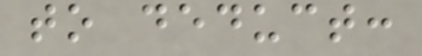to deduct:
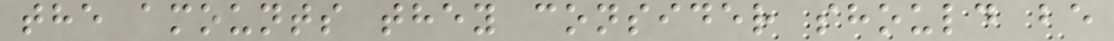the amounts they consider should be
